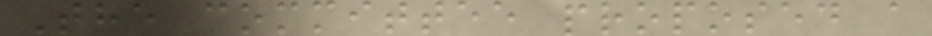The committee proposed a
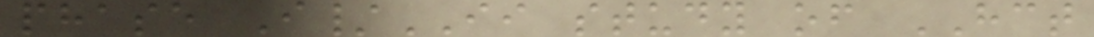phase I/II study of HCT
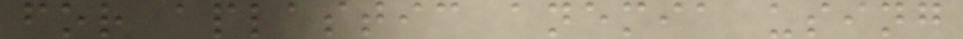for aplastic anemia using
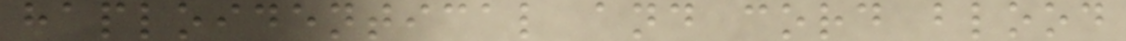haploidentical and cord blood
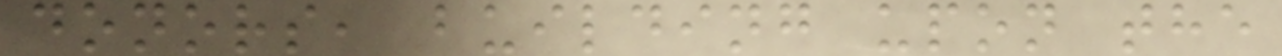donors, building upon the
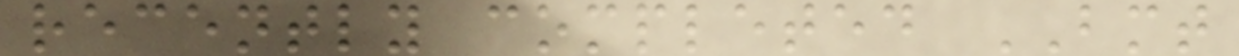recently completed BMT
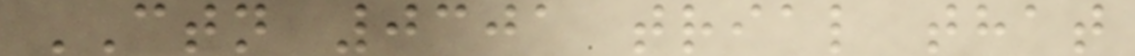CTN 0301 trial that
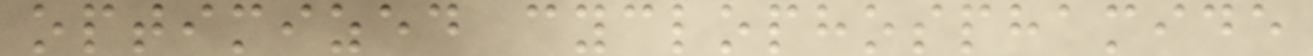optimized cyclophosphamide
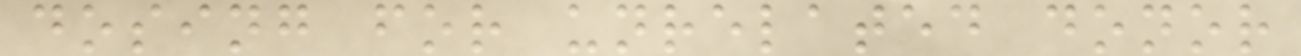dosing for unrelated donor
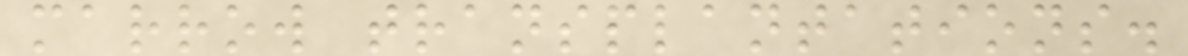marrow transplantations.
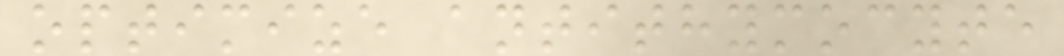optimize antithymocyte
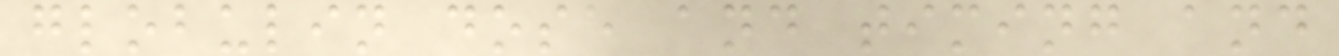globulin dose and timing and
